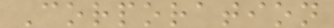Corporation
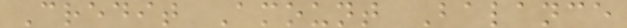Credit Amount Balance
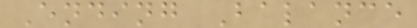Ending Balance
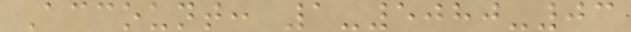Account: 1-5080-03
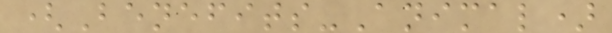(Benefits-Animal)
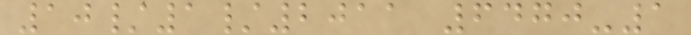10/1/2011 6470-1
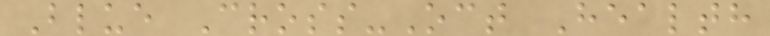Blue Cross-Oct Health
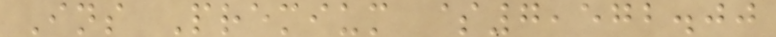Ins Premium $7,572.00
